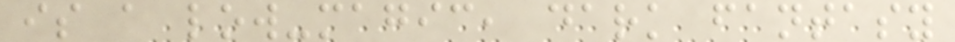is a low-magic, dark fantasy
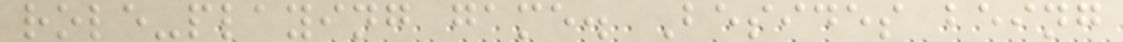role-playing game. Besides being
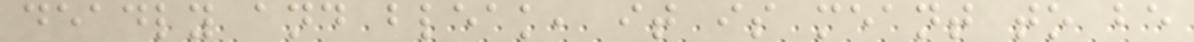deadly and bleak, it is meant to be
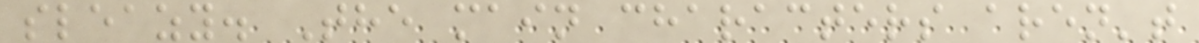sleazy. The main characters aren't
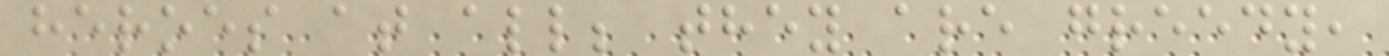heroes at all; they are greedy,
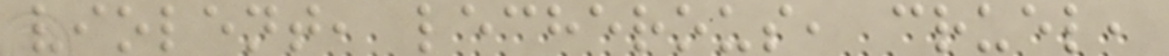violent, lecherous, cruel,
